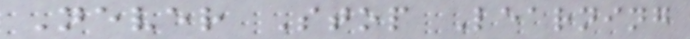Never Stop Learning
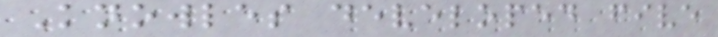Knowles developed five
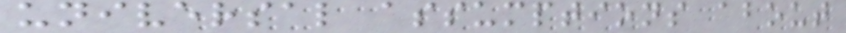universal assumptions about
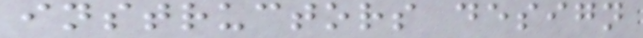instructors design
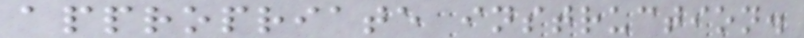appropriate instruction.
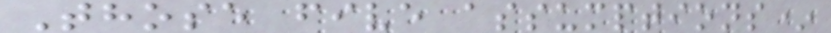Those five assumptions*
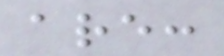are:
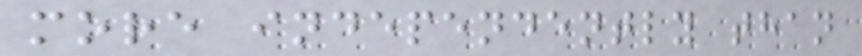more independently than
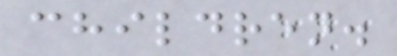children.
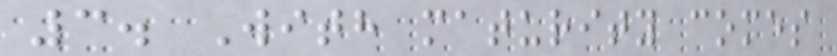3. With maturity comes
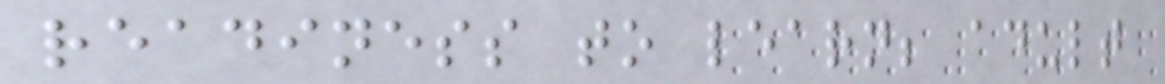readiness to learn; adult
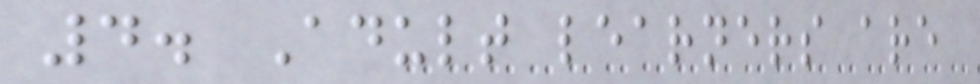4. Adult learners are
